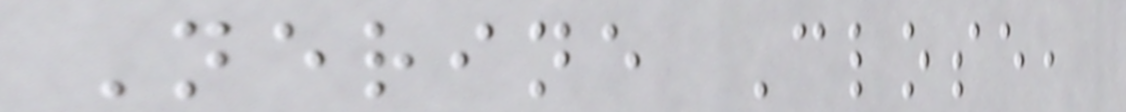Nerine Close,
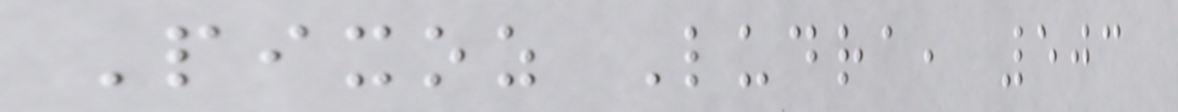Pixoz Ludra, 503
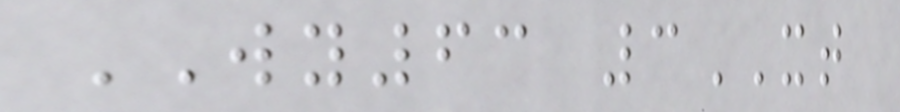WY63 3XT
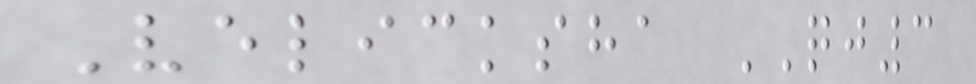Velicksha QJ3
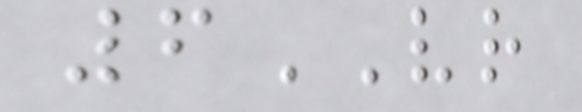6VR
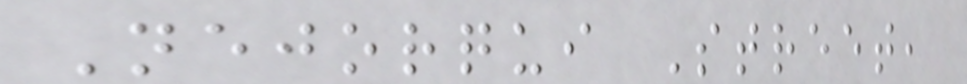Nejorqui Street,
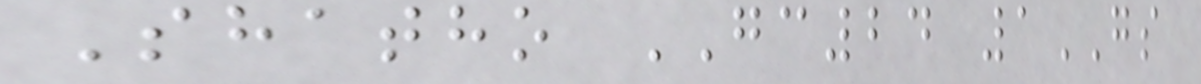Shatho GC24 1GS
